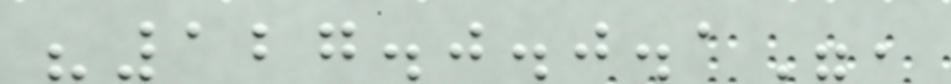"127.0.0.1",
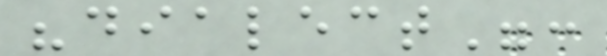"dialect":
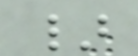}
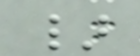}
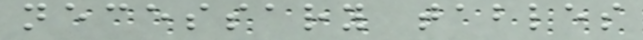necessary tables
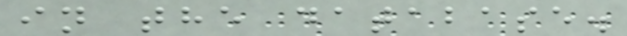in the database.
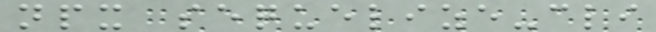npx sequelize-cli
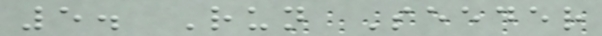5. Run Seeder
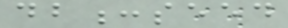db:seed
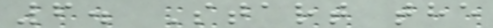6. Start the
